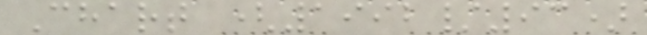Chart (1992/93)
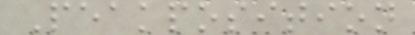Peakposition
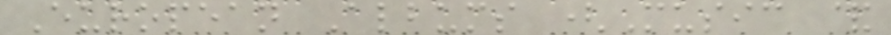European Albums (Music &
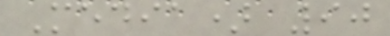Media) 90
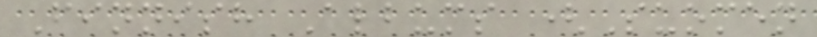Finnish Albums (Suomen
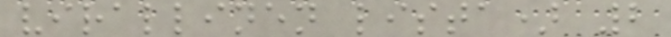virallinen lista) 2
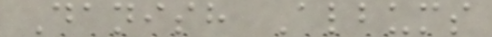Danish Albums
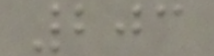203
